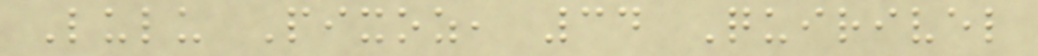Lulu Pixoz, 34 Quirivel
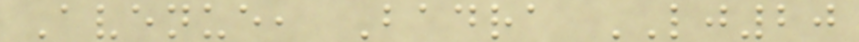Avenue, Badra LJ20
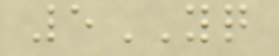5YQ
